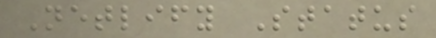Netlify Status
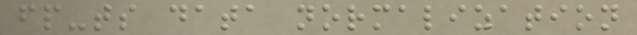fp-ts data normalization
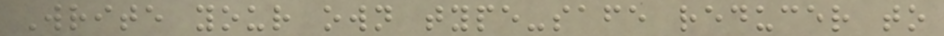Write your own type-safe reducer to
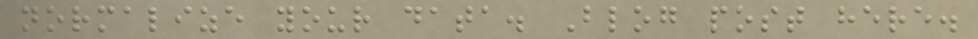normalize your data. Blog post here.
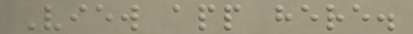View app here.
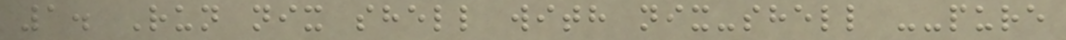1. Run nix shell with nix-shell --pure
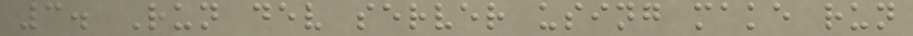3. Run dev server using make run
